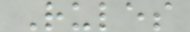Rules
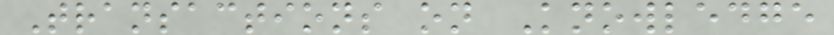Transactions on Knowledge
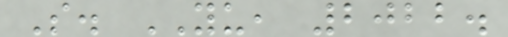S. YU, 2022.
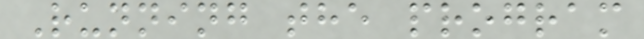Running the program
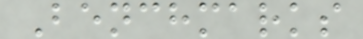Benchmarks
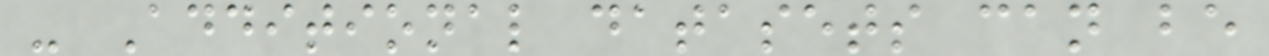- Additional datasets can be
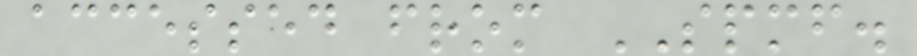accessed from SPMF.
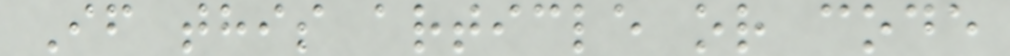If this article or code
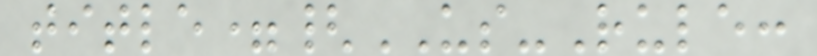title={US-Rule:
